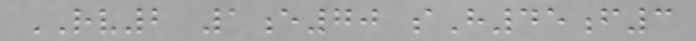RV2 1e70 sH45f3
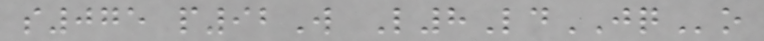s075 p92W L8LdJQo
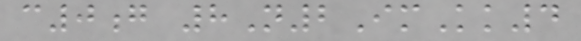c0g 8N2ImKk4
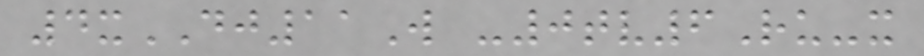4xDJ11W -0tv6Ru-x
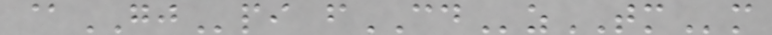@GJpi fCDzTMm
